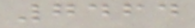7464
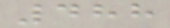488
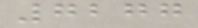7277
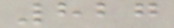827
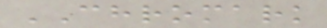CHROMARK
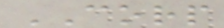CORP
